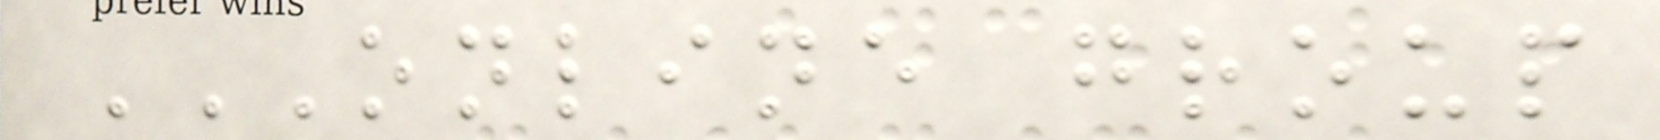ONLINE GROUP
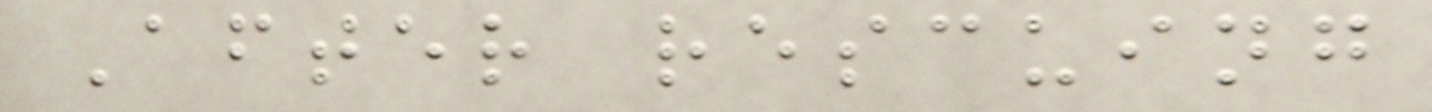After rescuing
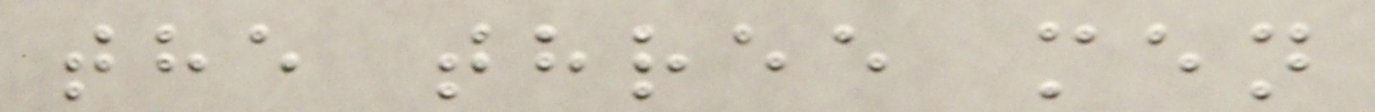the three men
